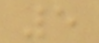5
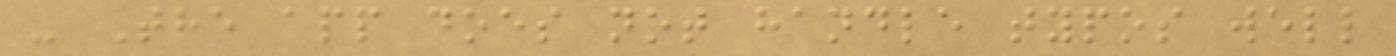- The app does not handle typos well
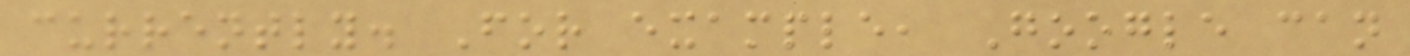currently. For example, Google can
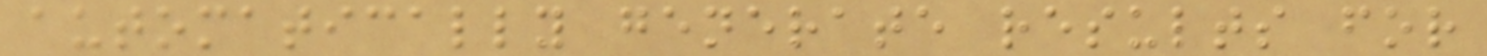automatically generate results for
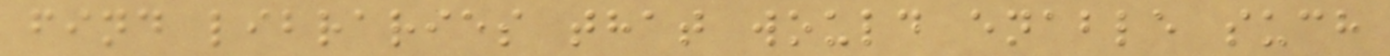find libraries that would enable such
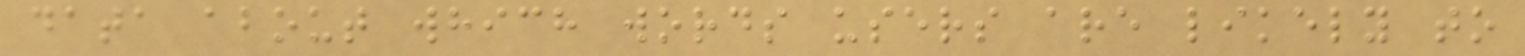data about which words users are likely to
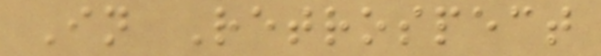In Retrospect
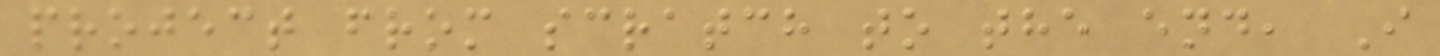project from scratch to the end, I
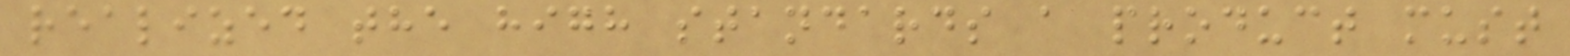realized the high standards a product must
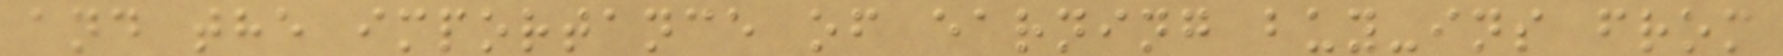and the importance of earning buy-ins from
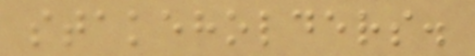stakeholders.
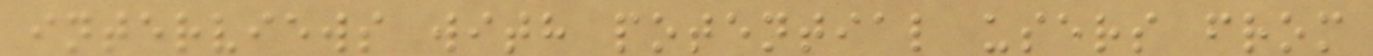interviews with potential users from
